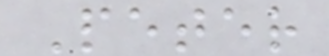Peter
